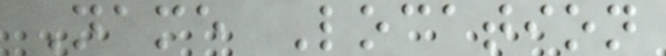Name Location
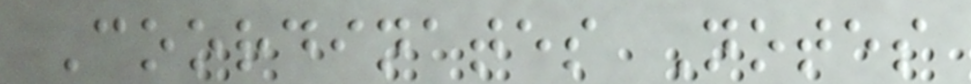Coordinates Notes
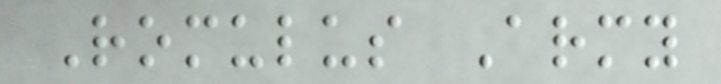Romulus Army
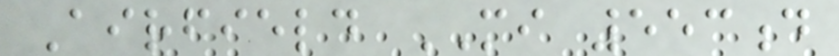Airfield MI 553d
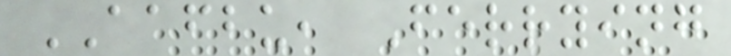AAFBU, Ferrying
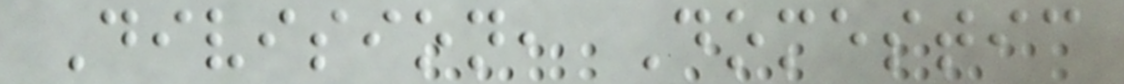Division, Domestic
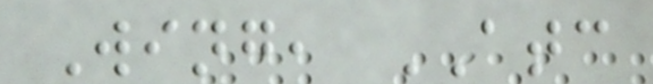Wing, ATC
